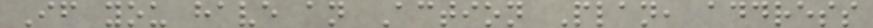If you have an Action Plan, address
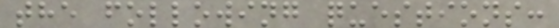the following questions:
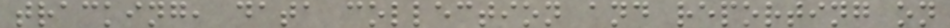tracking, data collection and reporting on
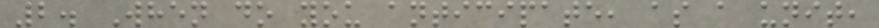2. When do you anticipate, as a unit,
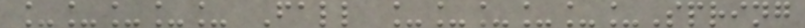_____ Fall ______Spring
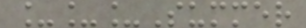___Summer
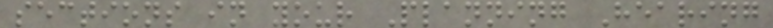sections in your Planning Hearing
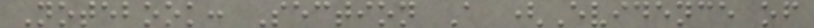Notebook: Section A (Evidence of
